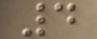4
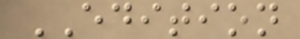EDITION
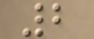2
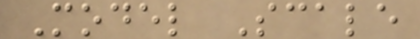Model Scale
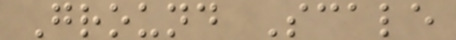Ground Scale
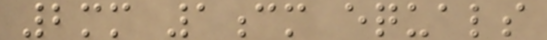2mm 1cm equals
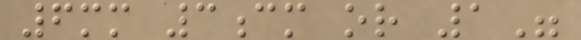6mm 3cm or 1"
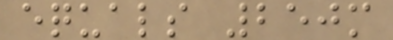equals 250m
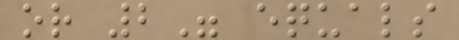or 2" equals
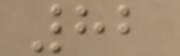82
